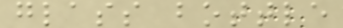glass bottle
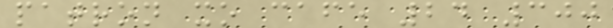patron xo cafe 24 300
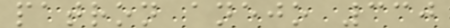patron anejo 330
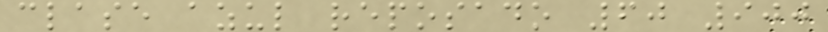clase azul reposado 60 900
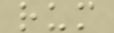rum
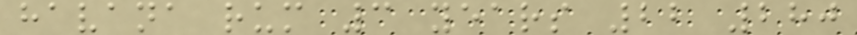havana rum 3 years 22 280
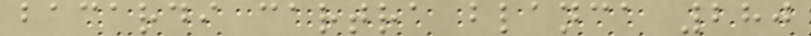bacardi cartra blanca 280
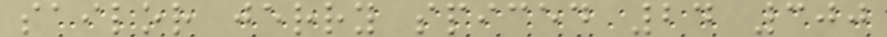sailor jerry spiced 24 300
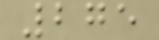275
